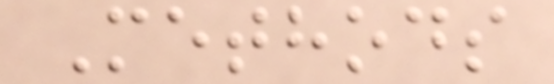Methods
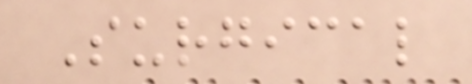Surgical
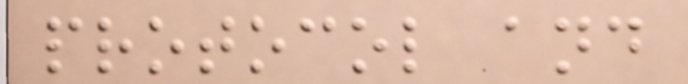protocol and
